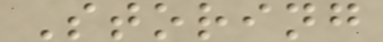Storing
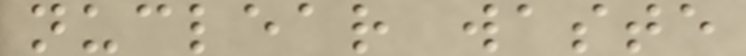nuclear waste
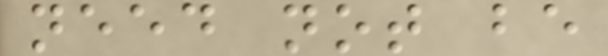need not be
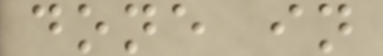done in
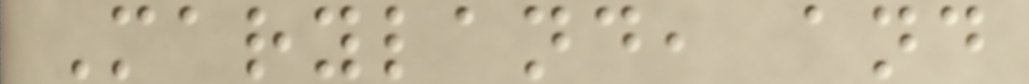Maryland, and
